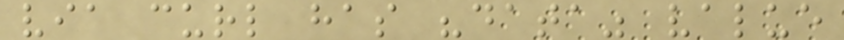via curl has "data" value
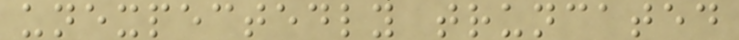unexpectedly truncated
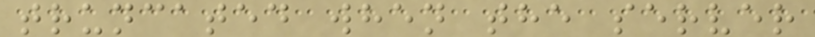truncated when the server
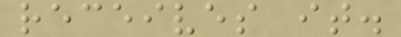receives it.
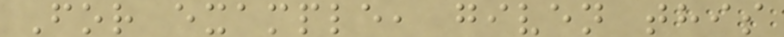For example, given this
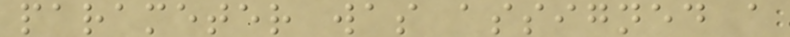parameter was assigned a
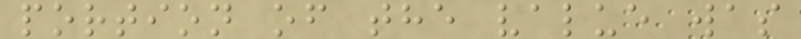portion of the value was
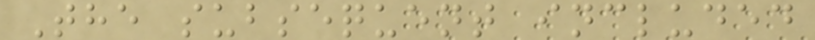The subsequent included
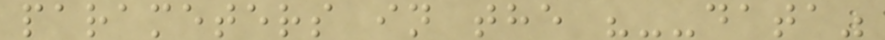parameters in the "--data"
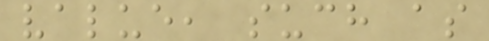value, such as
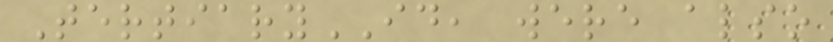TertiaryID, were also
